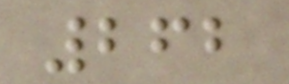262
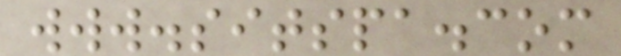www.sitspa.com
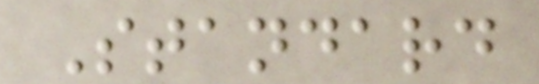Standard
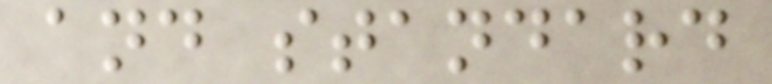and standard
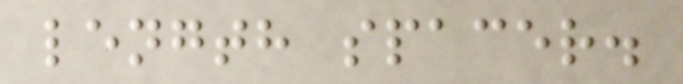length spacer.
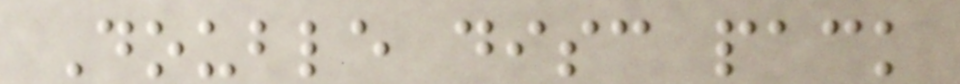Double disc pack
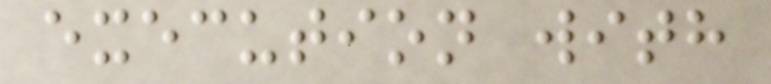execution with
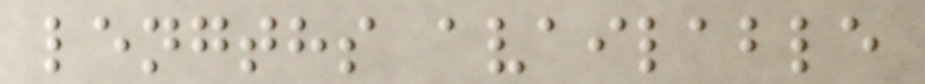lengths available
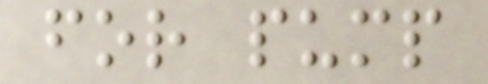for pump
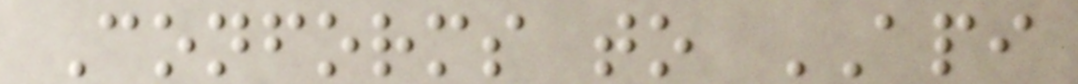Conforms to API
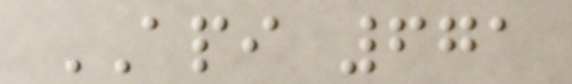API 671
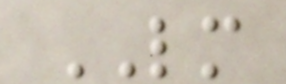LM
